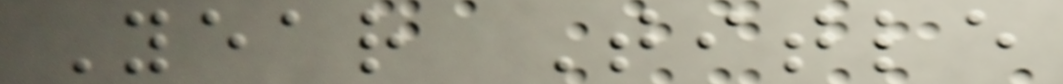Year Title
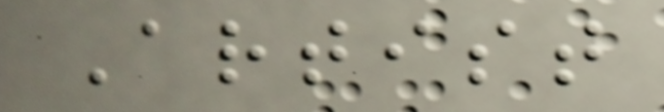Artist
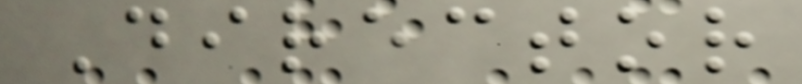Director
